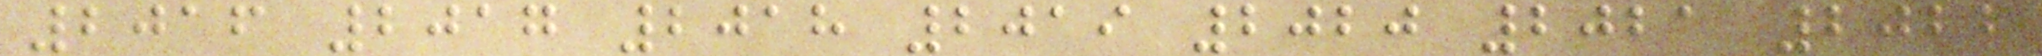2016 2017 2018 2019 2020 2021 2022
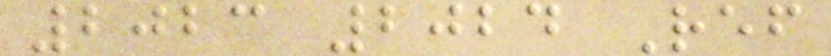2023 2024 Ref
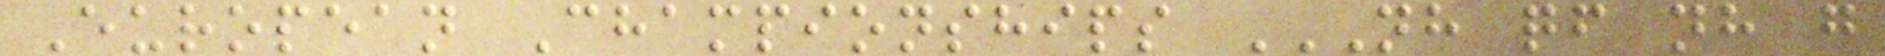European Championships NH QF NH G
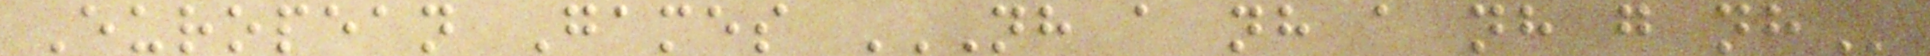European Games NH A NH A NH G NH
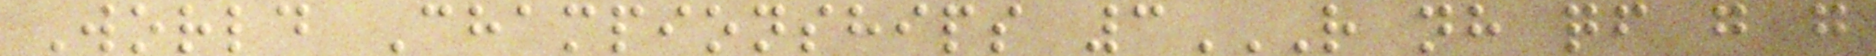World Championships 3R NH QF G G
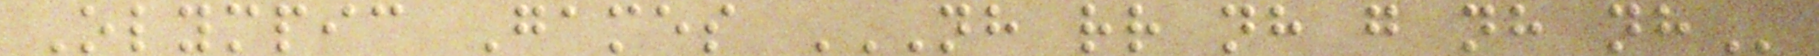Olympic Games NH RR NH G NH NH
